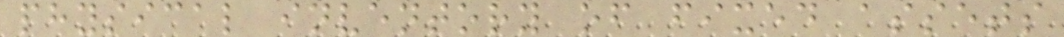physical inventory of fixed assets
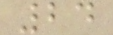24
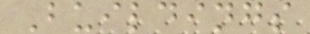Buildings
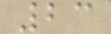23
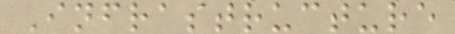Infrastructure
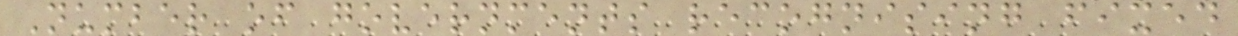Number of governments recognising fixed
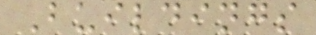Buildings
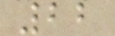22
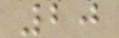20
